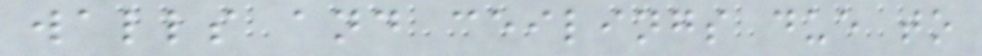walls and ceilings due to
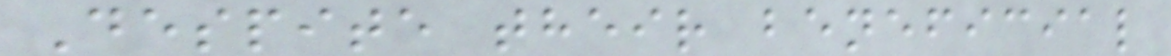Despite their beneficial
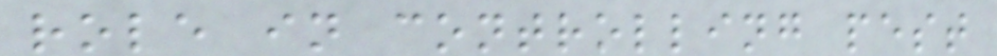role in controlling pest
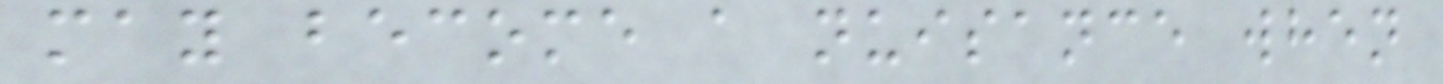may become a nuisance when
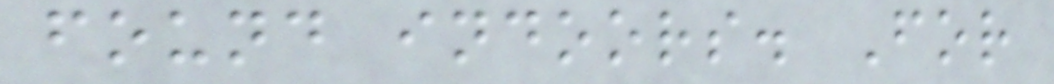found indoors. For
